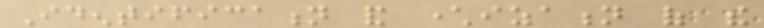Identification and characterization of the
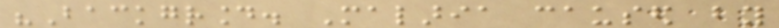"Background. Malaria caused by
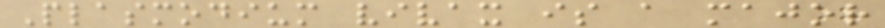Plasmodium vivax is a major
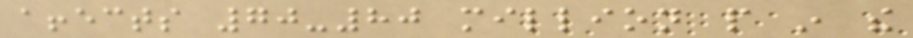affects 70-80 million people in the
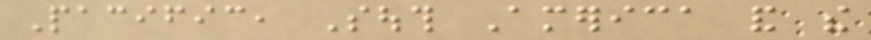Pacific, South America and the
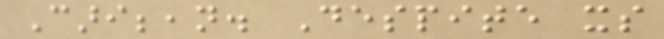Caribbean. Despite its
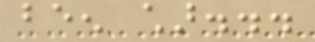been char...
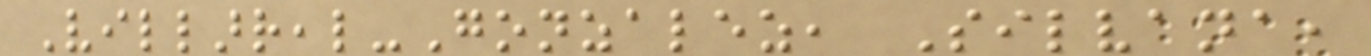Villarreal-Gonzalez, Silvana,
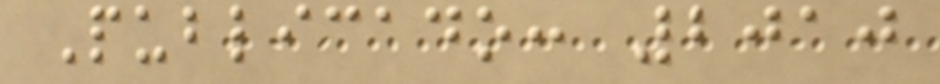Publicado: 2010
